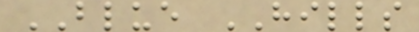BLUE HILLS
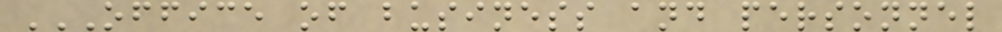OFFICE OF BUSINESS AND PERSONNEL
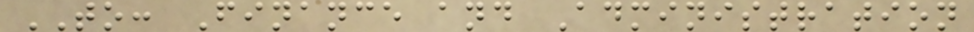TO: Finance and Administration
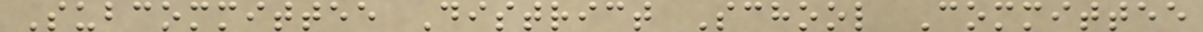Subcommittee District School Committee
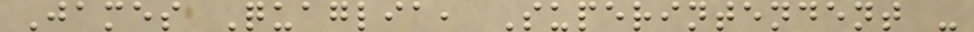James Quaglia, Superintendent -
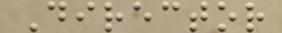Director
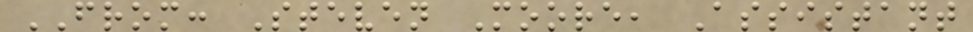FROM: Steven Moore, Assistant
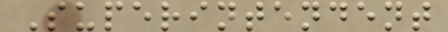Superintendent
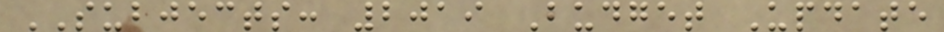SUBJECTS: 2019 Budget Update
